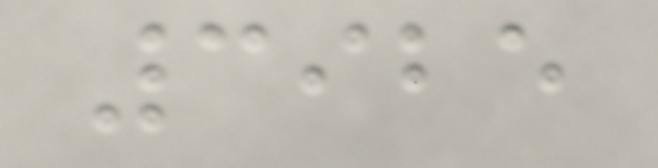3925
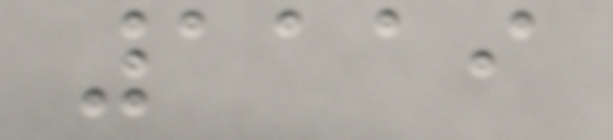1119
